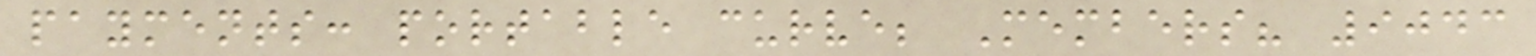payments: portable curve; Members? 9043
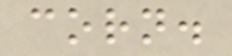corn.
